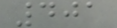401
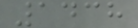1438
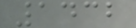1432
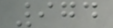974
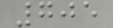705
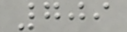709
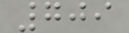709
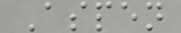Aspen
